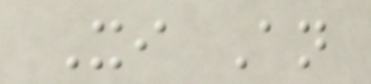Xi An
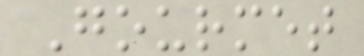Gourmet
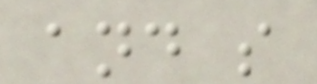and s
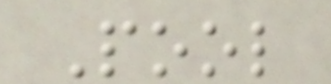Pool
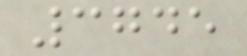3745
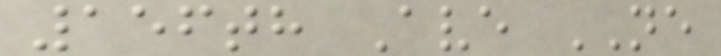156th Ave NE
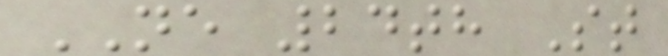NE 24th St
